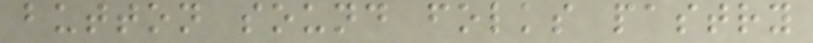button sound folks pastry
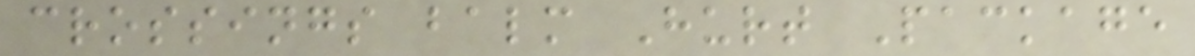crossings balm Hurt Package
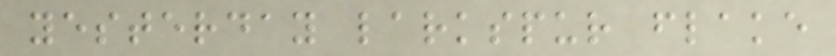yesterday larkspur flake
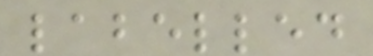labelled
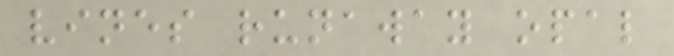vines runaway opal
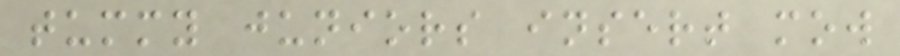tummy juniors insert mow
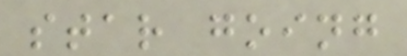star going
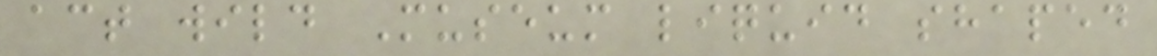act wild Museum liquid shaped
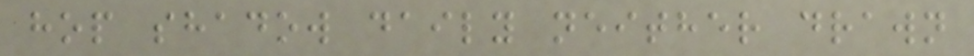hop shadow daily neither drawn
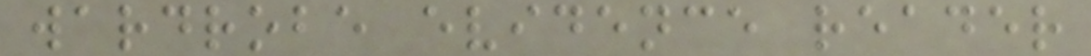wardrobe evidence reader
